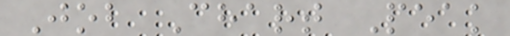Job Chart Peak
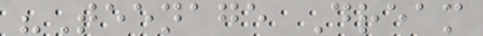"Teenage Dream
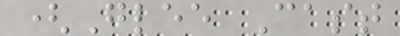(Glee Cast
